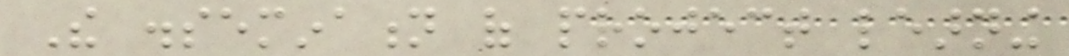The dissemination of project learning
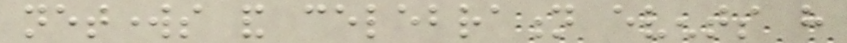networks and celebration events have
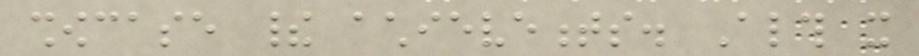showcase their achievements. Although it
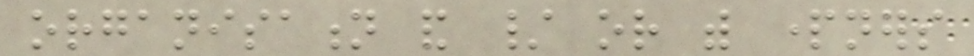organisation and / or with partners
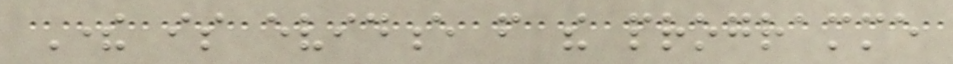There is evidence from the programme
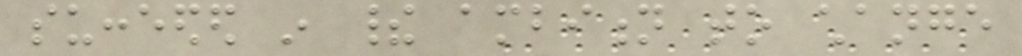succeeded in their ambition to change
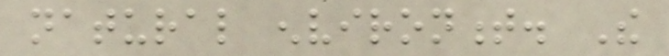natural environment. The
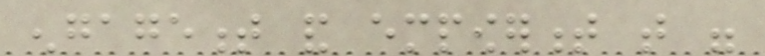engagement and empowerment that were
